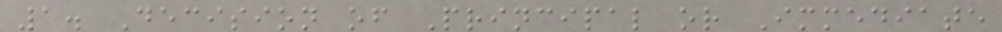1. Decision of Principal or Immediate
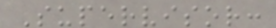Supervisor:
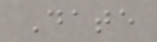Date
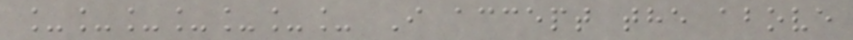_______ I accept the above
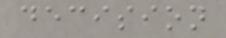decision
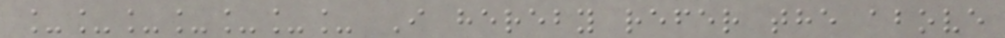_______ I hereby refer the above
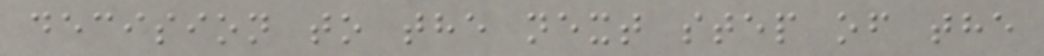decision to the next step of the
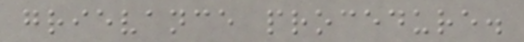grievance procedure.
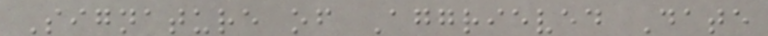Signature of Aggrieved Date
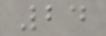24
